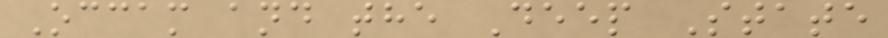Occam and the Deep State
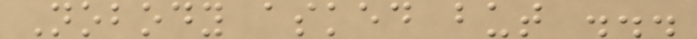Nobody asked but ...
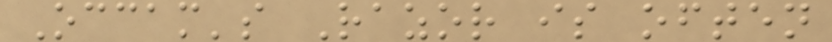Occam's Razor is often
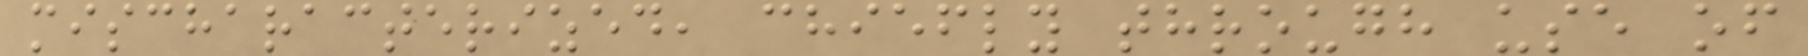mischaracterized, chiefly through use of
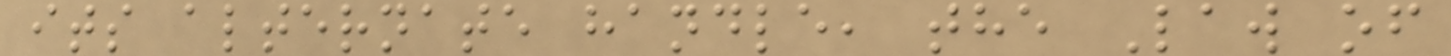its alternate handle, the Law of
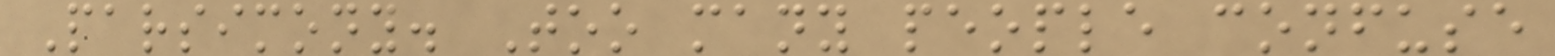Parsimony. Too many people confuse
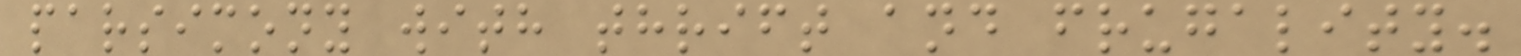parsimony with thrift and frugality.
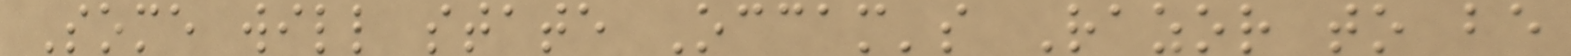Some will state Occam's Razor to be
